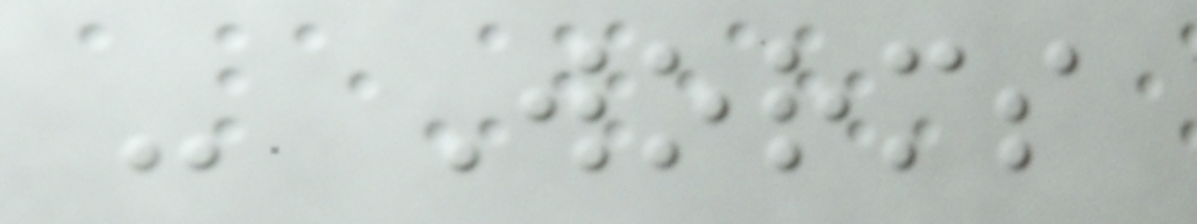- Worms
